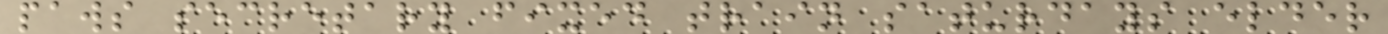paws secretary fixed train saturdays elder
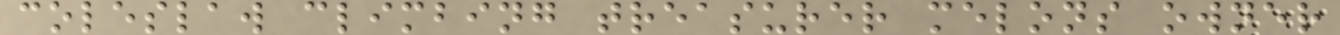coleslaw climbing treasurer melons owner
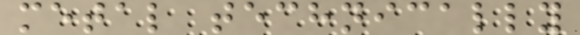metal technically
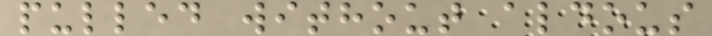pulled without aldous
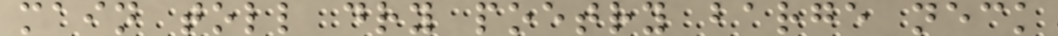main toll dry poetry barge neck
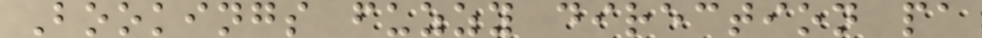Bookings fuzzy direction pa
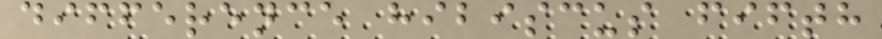difference hibiscus fifth
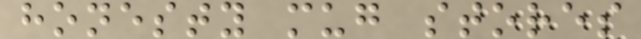honesty mug stores
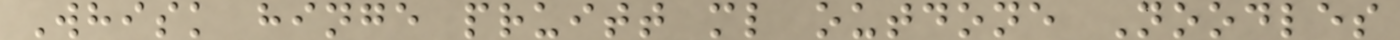Whisk hinge pruitt ml outdone Noodles
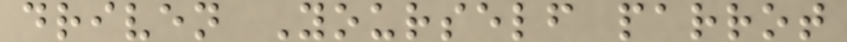driven Yourself parrot
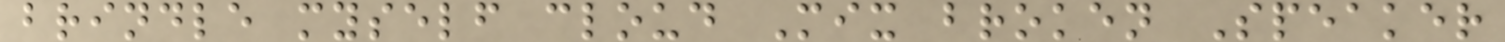brindle myself cloud Mix broken Speaker
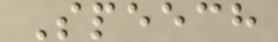Speech
